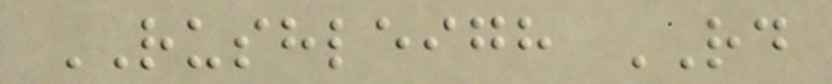RUSHLEIGH RD
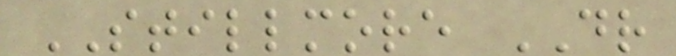STILLMORE DR
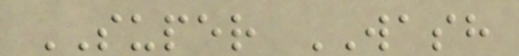SUPER WASH
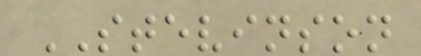STEVINSON
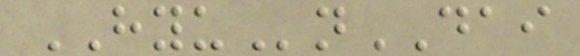HYUnDAI
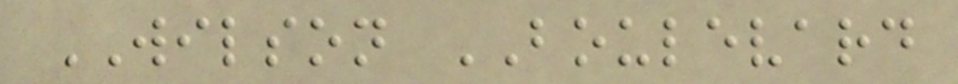WILSON BOULEVARD
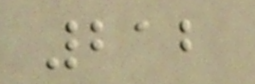212
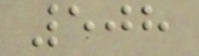508
